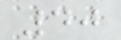40
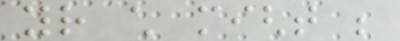your child might be
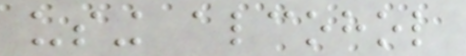using alcohol
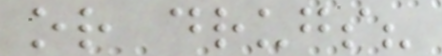or drugs?
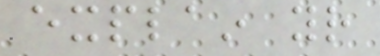explain your
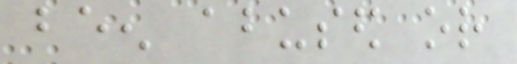been abused or
